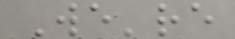We're
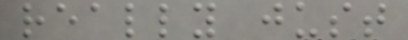really just
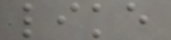like
